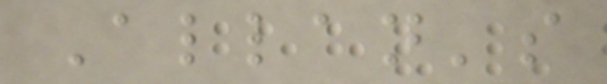Allan's
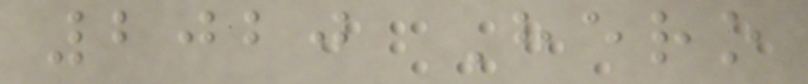2020 Hero
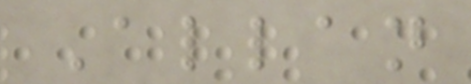Allan
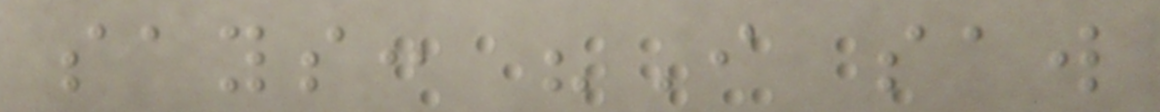says: "I saw
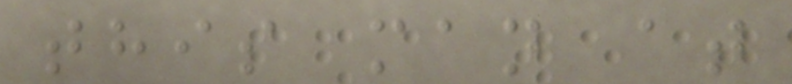this man at
